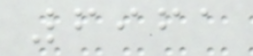6961
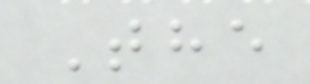The
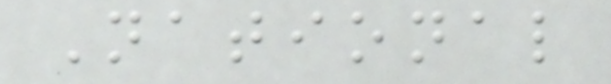National
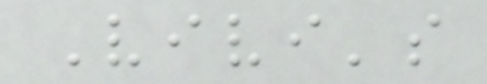Vivi's
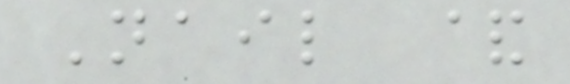Nail &
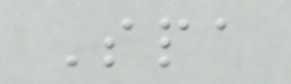Spa
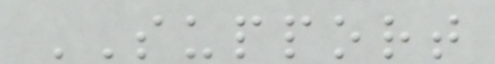SUPPORT
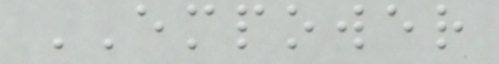EMPOWER
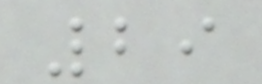29
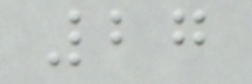27
